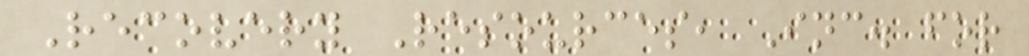Recovery Resources, Inc. for
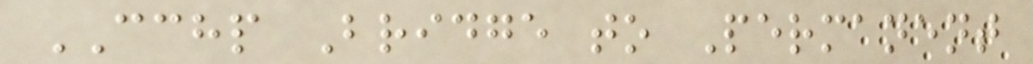CCHP Bridge to Permanent
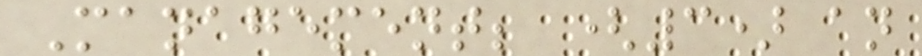Management; (3) an
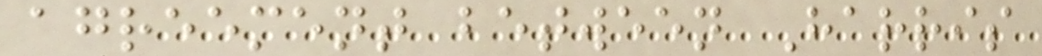agreement between Harris
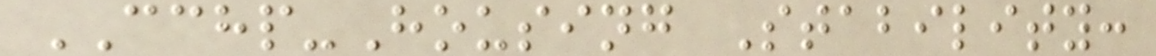CCHP-Housing Stability:
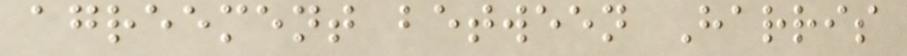agreement between Harris
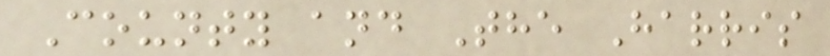County and The Harris
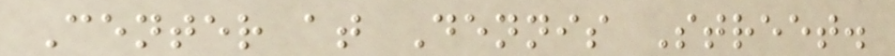Center at Dennis Street.
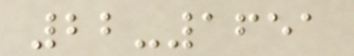22-1651
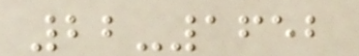22-1652
